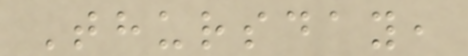Thursday,
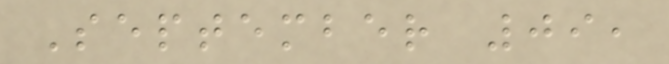September 09,
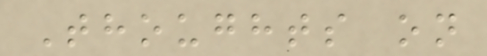Thoughts on
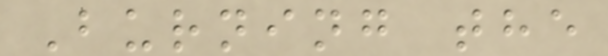Burning the
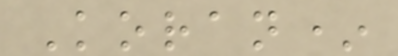Koran*
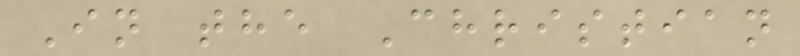In the Christian
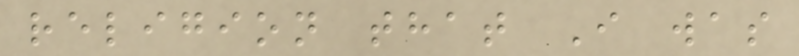religion that I was
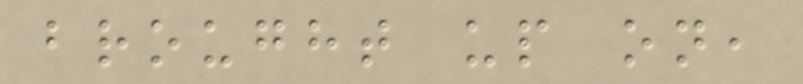brought up on,
